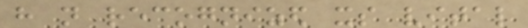have not recognized its vital
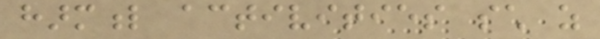harmful activities such as
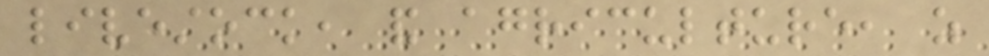livestock, and agriculture, as
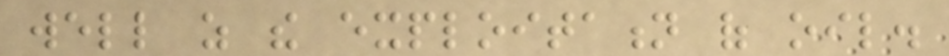well as the exploitation of oil.
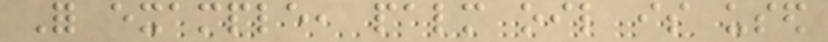For example, palm oil is used
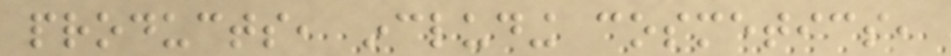products, including cosmetics,
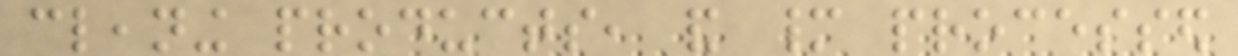cleaning products, and many processed
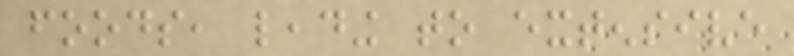foods, leading to extensive
